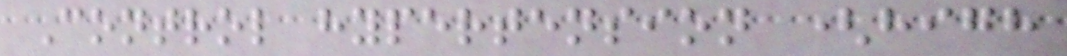Control hypertension (high
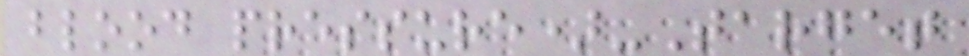blood pressure)-Target
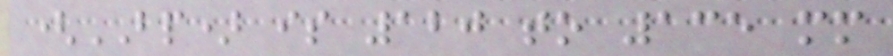(BP) is 120 to 135 mm
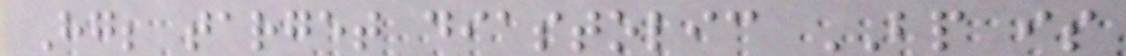Hg; target diastolic BP is
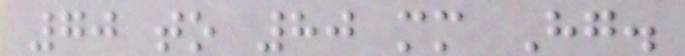70 to 80 mm Hg.
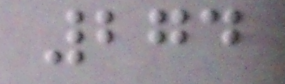274
